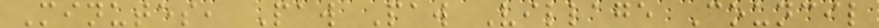Minutes, Paw Paw Village Council
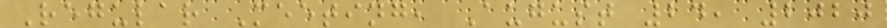Regular Meeting, August 24, 2020
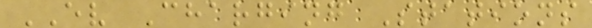EV Charging Stations
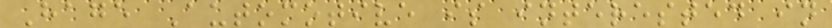Hage Automotive is interested in
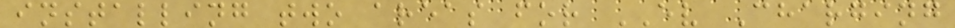installing two areas for EV Charging
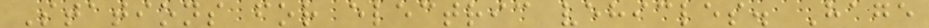Stations for electric vehicles. Hage
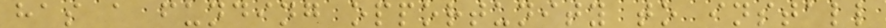has a funding opportunity to install
